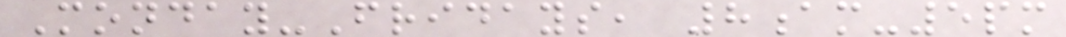Monday-Fridays, 8am-5pm
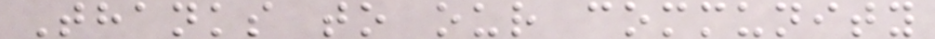Thanks to our community
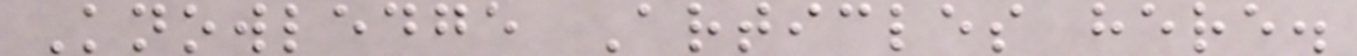Knowledge Articles here.
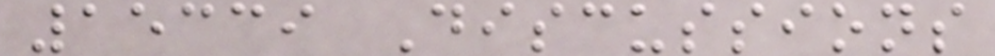15339 Discussions
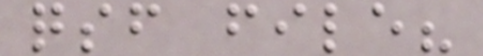qsf file?
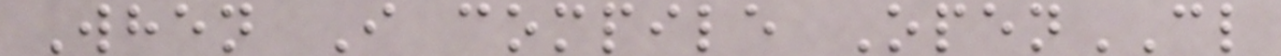When I compile OpenCL
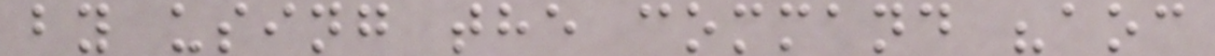by using the command "aoc
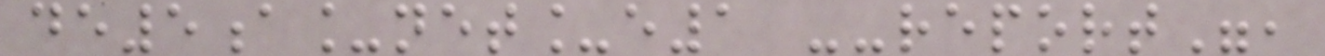de5a_net_e1 --report",
